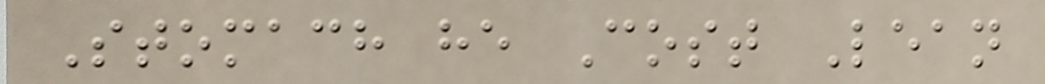Stomach he Cost Lean
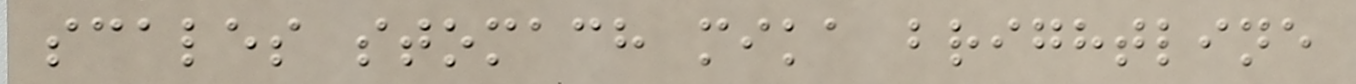scales stomach mika brightline
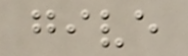give
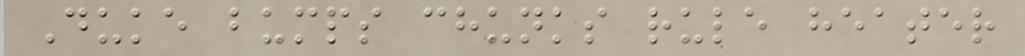Duke bumps chunks rule heater
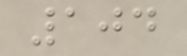104
